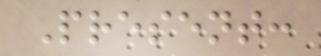Present:
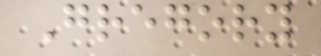Gregory
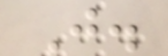J.
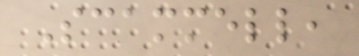Scammell,
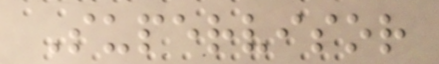Supervisor
